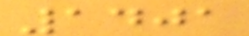1401
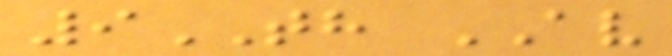9TH AV
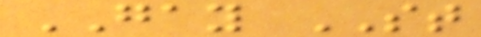GAY ST
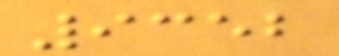9352
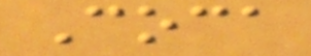Coca
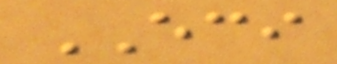ECI
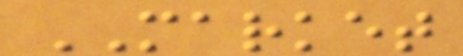MARKET
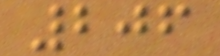206
